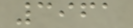3961
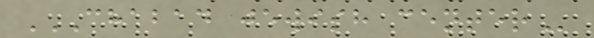CHABAD JEWISH CENTER
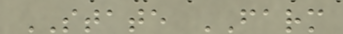STATE FARM
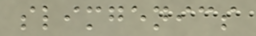slimgenics
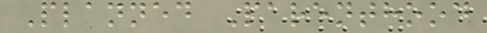Planned Parenthood
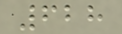628
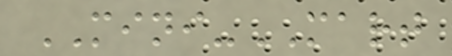MINI-MART
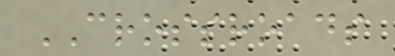CROSSROADS
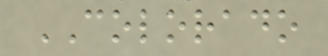COLORADO
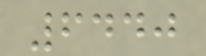6440
